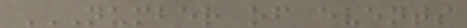NUMBER OF EVENTS
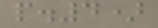p.4)
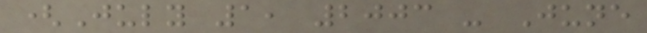(July 1, 2003 - June
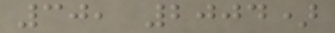30, 2004)
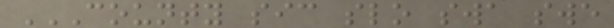COUNTY SIC SLO SWA SWE
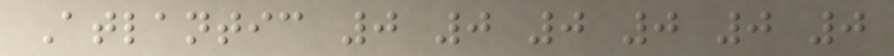Atlantic 0 0 0 0 0 0
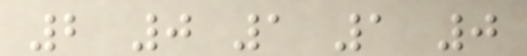2 0 1 1 0
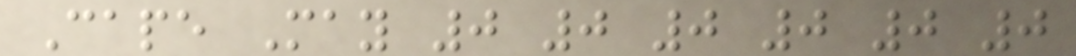Cape May 0 0 0 0 0 0
